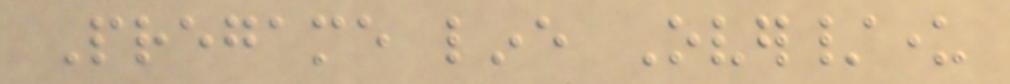Pregame line Over/under
